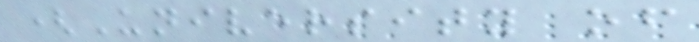(University of
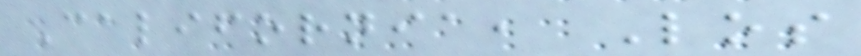California, Los
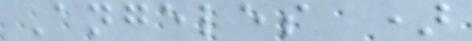Angeles )
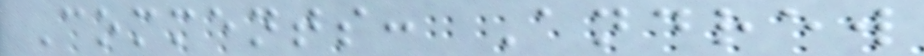Comments: Andrew
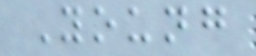Young
